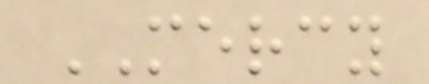MERCY
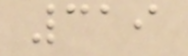319
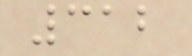312
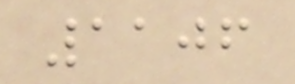1106
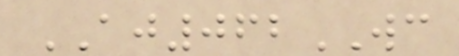AJ062WC
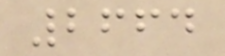2664
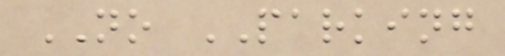NO PARKING
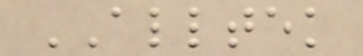ALLTEK
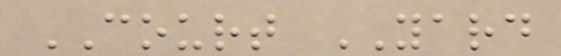COURT YARD
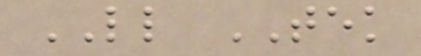LL TEK
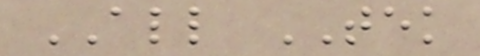ALL TEK
